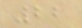22
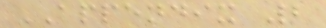APPENDIX 2
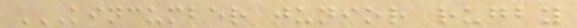KINCUMBER JUNIOR RUGBY
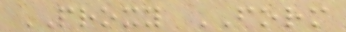PROXY FORM
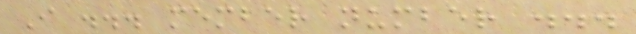I ... member number ...
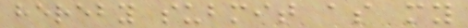hereby submit as my
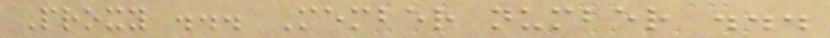Proxy ... Member number ...
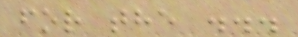for the ...
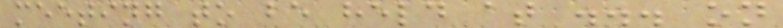meeting to be held at ... on
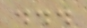...
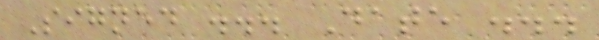Signed ... Date ...
